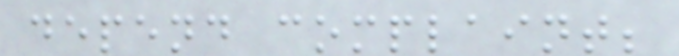depend complaint;
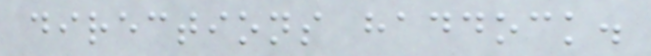directions haddock.
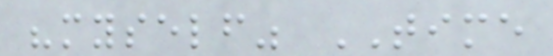"myself" TIME
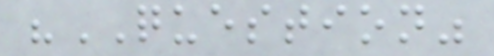"QUESTION"
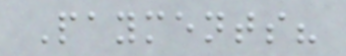Payments?
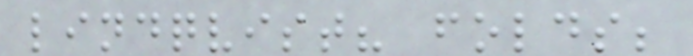lindqvist? folds;
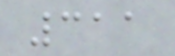311
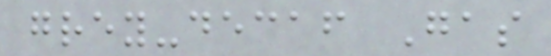grey-decaf Gas
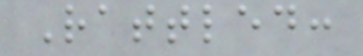Rattled:
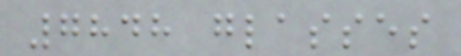7848 glasses
